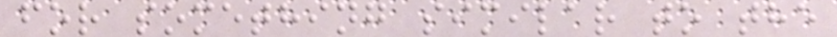for something similar to the
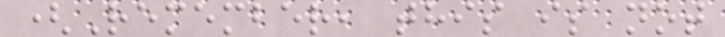(Remember, this is not
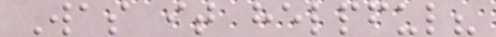Was it helpful?
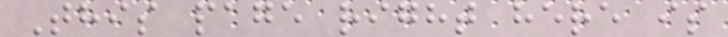This page right here is
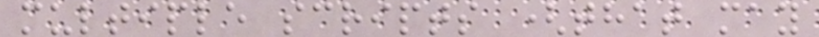multiple scripts (that may
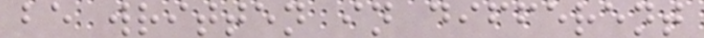be written in different
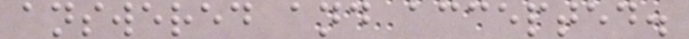answered and accepted.
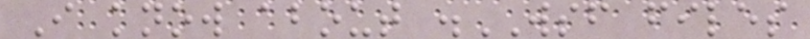I know about .WSF files
